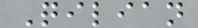Qilian
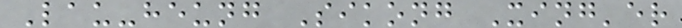Lau-heung Sikong Xing'er
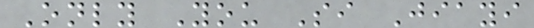Only You Si Jiayi
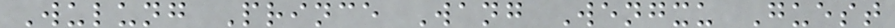Wulung Prince Wang Wengxu Guest
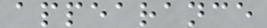appearance
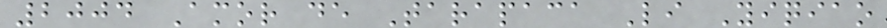2004 Amor de Tarapaca Li Yiqiao
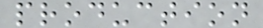production
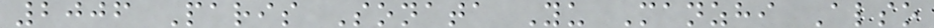2006 Paris Sonata Yu Manzhi Also
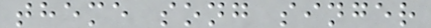theme song singer
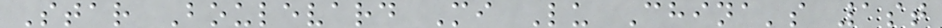Star Boulevard Mi Lu China's 1st
